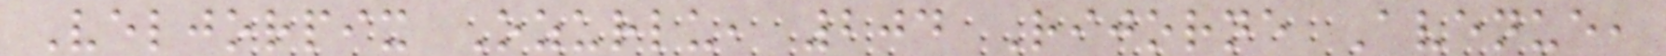Veljorpix Ozurlu, 204 Rijorne Avenue,
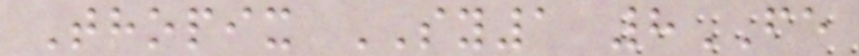Thopix SY1 8FE
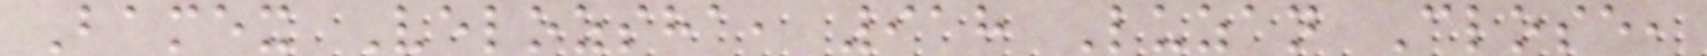Bamex Velozsha, 918 Luzan Close,
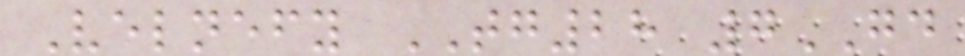Velnefy TG28 7GD
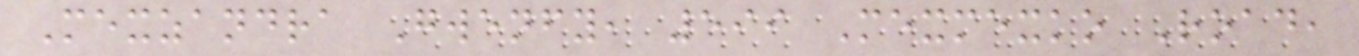Mexzandra Gwenfy, 599 Mexmexko Road,
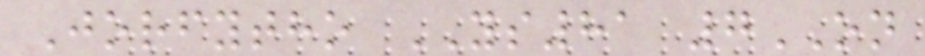Jorfytho YS81 7ON
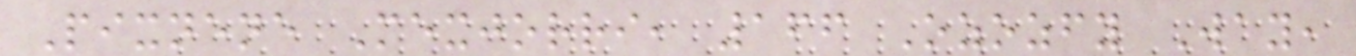Pixnene Mexjorri, 166 Ozozfy Way,
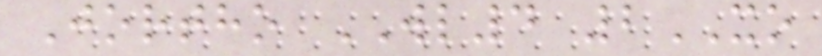Jortho WL4 2XO
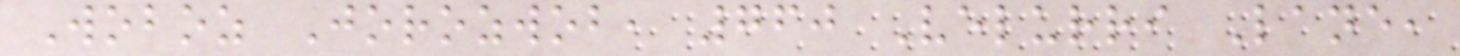Woboz Jorozwob, 760 Velurri Lane,
